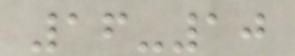16-10
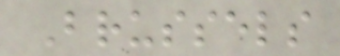Brussels
